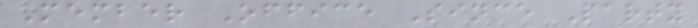Member Office Since Party
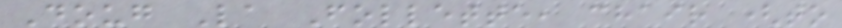Doug La Follette, chair (to
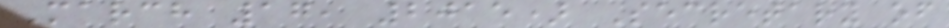March 17, 2015) Secretary of
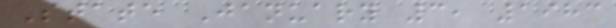State January 3, 1983
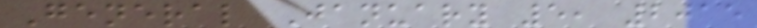General January 5, 2015
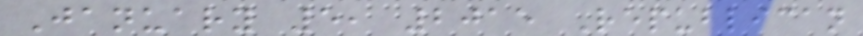January 5, 2015 Republican
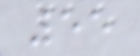55
